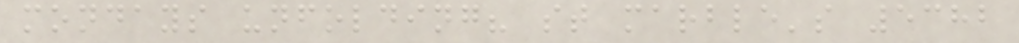mondays unfolding? st marble's 5382
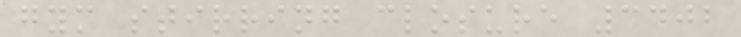gym stirring closure 3402
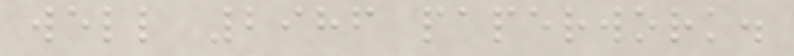well 2986 paperwork.
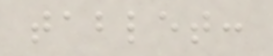tablet:
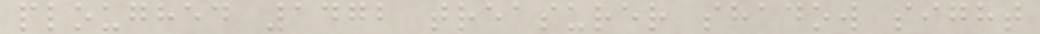ploughed 1472 treasurer shadow sight
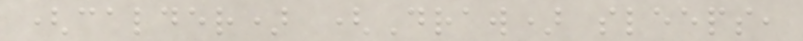(calder) (Draw) sleeps,
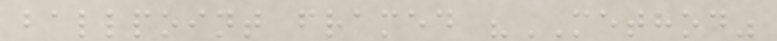ballpoint framed "METHOD"
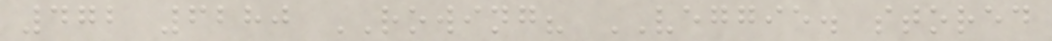472 6280 ROWING? VEGGIE. stored
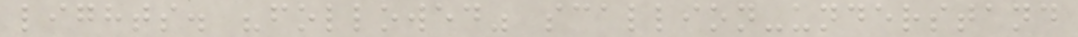lights. "followed" scallion-understand
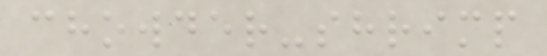chowder-shrimp
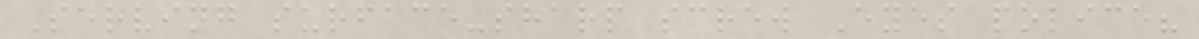Serving surface-sharp screw Eyes police?
